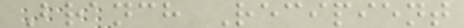Branch Recipient
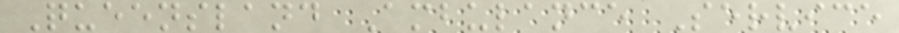Queensland Ambulance Service
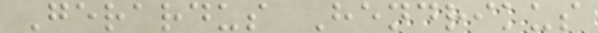Gerardus Hendrikus
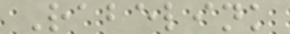Rabelink
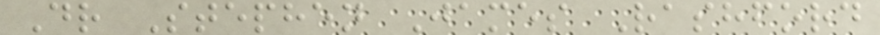Dr Stephen James Rashford
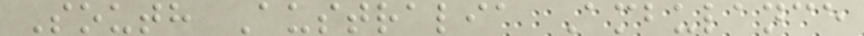South Australia Ambulance
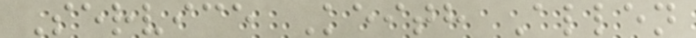Service Keith Allen
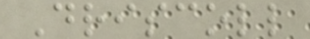Driscoll
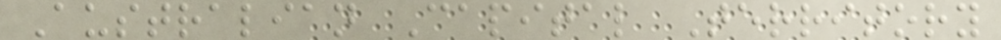Australian Capital Territory
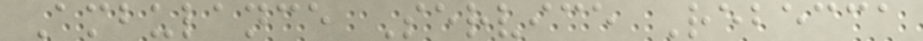Ambulance Service Rebecca
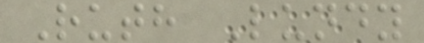Ruth Lundy
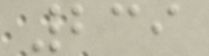239
